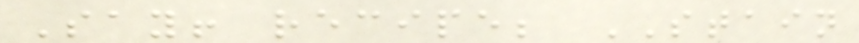Say! recipe; STAIN
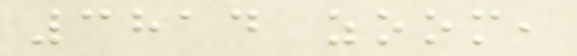3814 zoom,
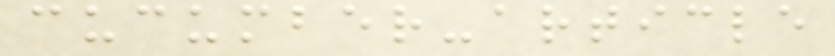cucumber-article
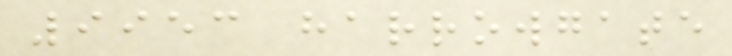9953 harrowgate
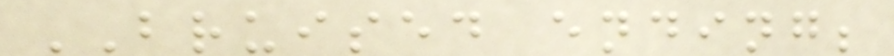BRUISED ending;
